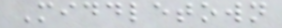Middletown
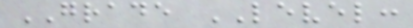GRADE LEVEL:
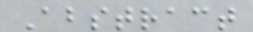Abstract
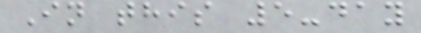In this 5-day
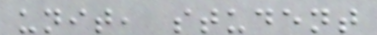unit, student
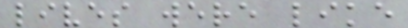lives were like
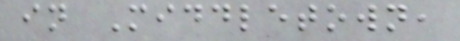in Middletown,
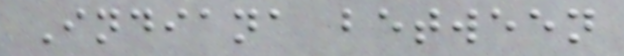Indiana between
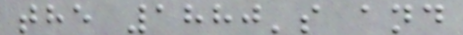the 1880's and
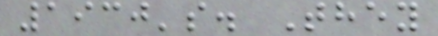1930's. They
